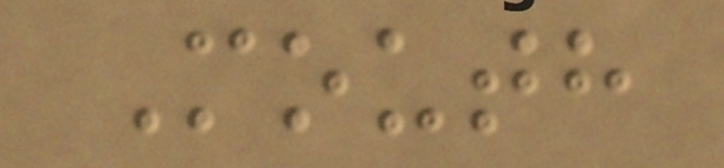Mouth
